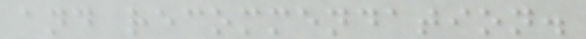and recommendation.
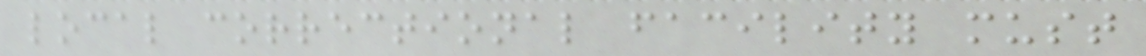local correctional facility must
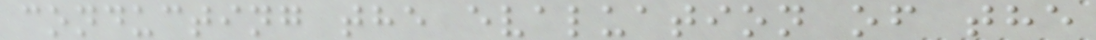conducting the evaluation of the
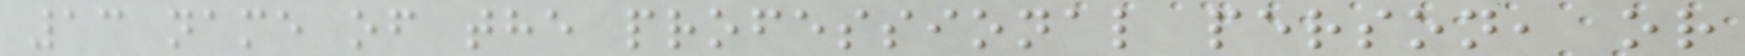13 name of the professional person, or
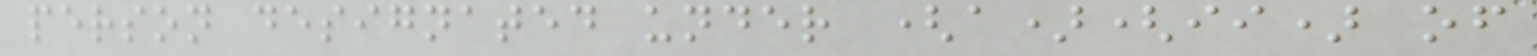person designated under (a)(ii) of
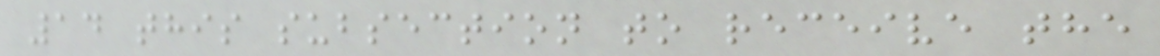14 this subsection to receive the
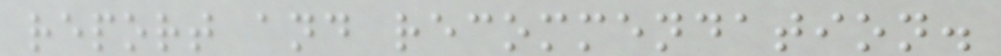report and recommendation.
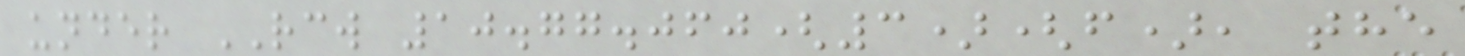under RCW 10.77.060(3)(f), the
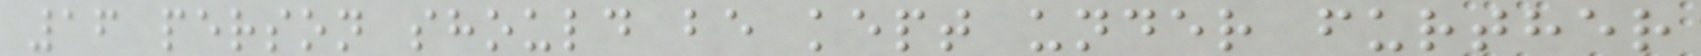16 person should be kept under further
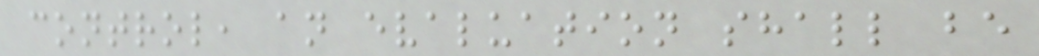control, an evaluation shall be
